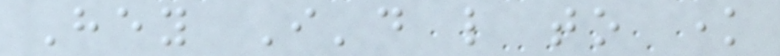Hey I'd like to know
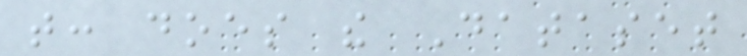that: does the Dataset
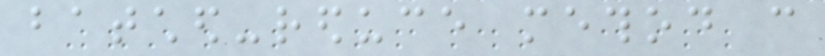batched-reduce method can
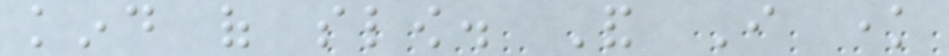kind of slow. And I know
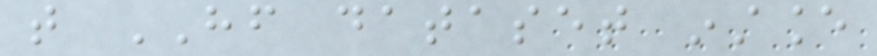that HF dataset instance
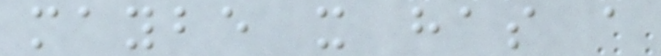maybe it has a
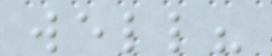well?
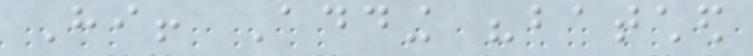Hi! Adding "batched
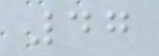47
